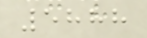5888
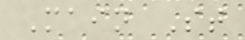Main St
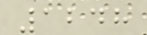1248
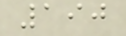190
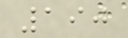190
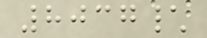8037\
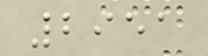2951
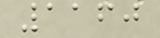1160
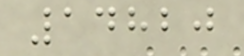14820
